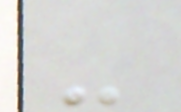-
